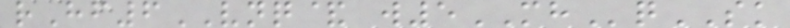rHf6VNQ& w5MHqSK
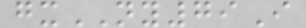gxNY79I
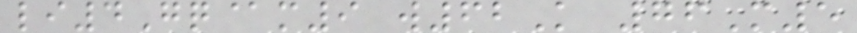li4Gq@m9 w62K 76M5
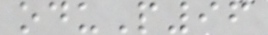oduP96
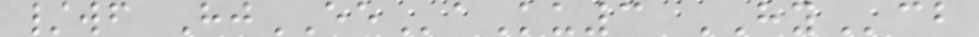/wf HjEEaKu3 HYcb
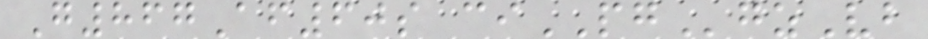G867Af60s ciPGgzVb
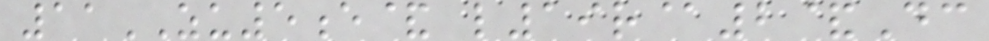11ZU5e& l19r@2&Dc
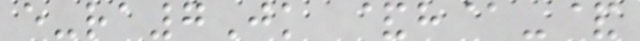e-ra7Jk &h@-&
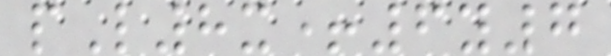pL8x+6y7
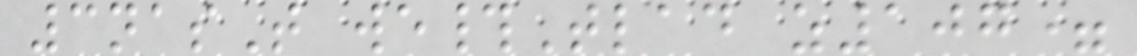3nasT we#Tlad z107=
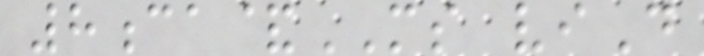8ca&MS viD
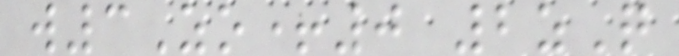w3Zo+0 2zQ
